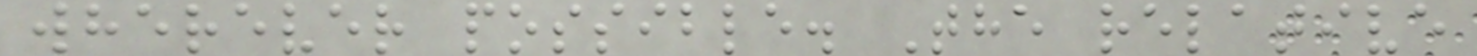wherever possible. The relative
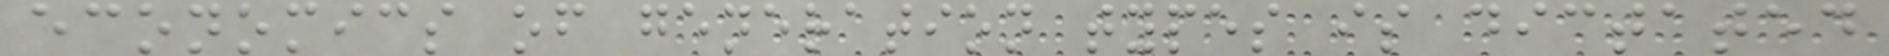economics of generation types is dictated
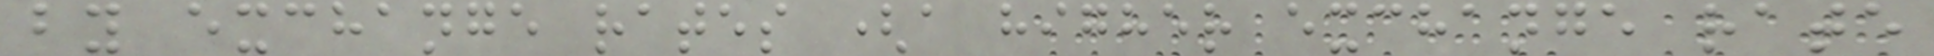by exchange rates (a higher exchange rate
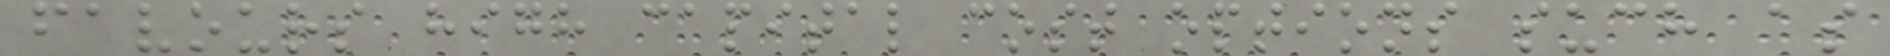favours high capital cost options such as
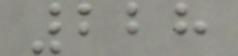228
